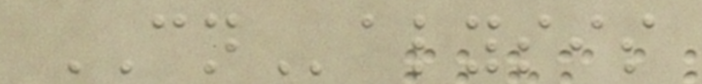CNalysis
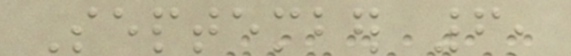September 6,
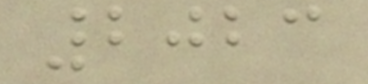2023
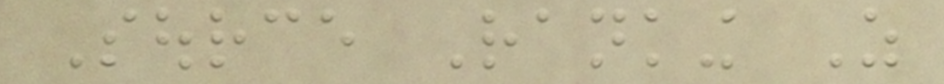Source Ranking As
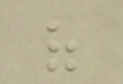of
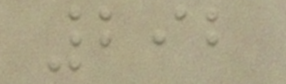292
